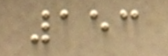153
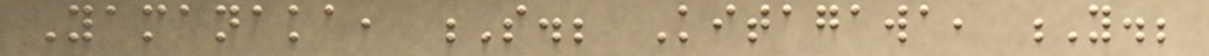Yamanaka, S.; Kitagawa, Y.;
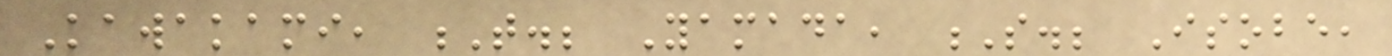Kawakami, T.; Yamada, S.; Isobe,
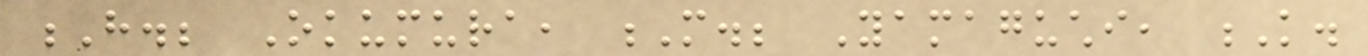H.; Okumura, M.; Yamaguchi, K.
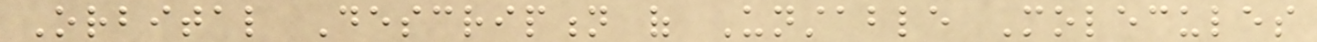Orbital Description of Unstable Molecules
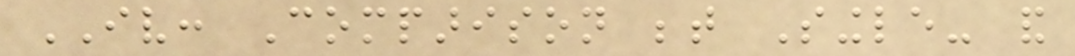IV: Comparison between Single- and
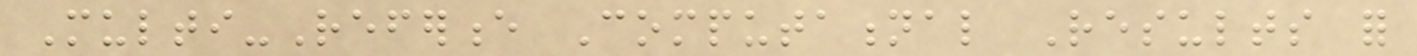Multi-Reference Computational Results for
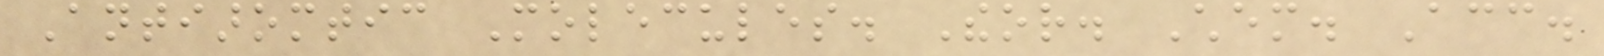Antiaromtic Molecules. Theor. Chem. Acc.
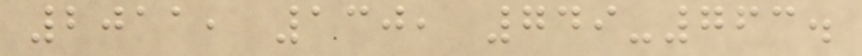2011, 130, 749-763.
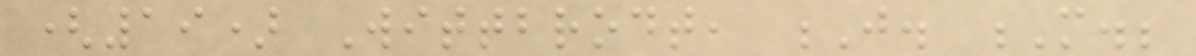(19) Wittbrodt, J. M.;
